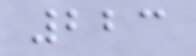223
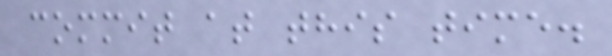commit at this time.
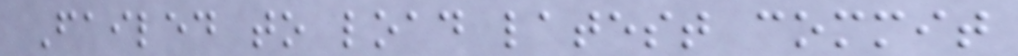Failed to load latest commit
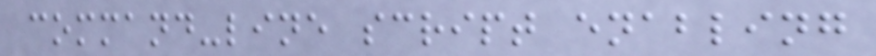command-line script enabling
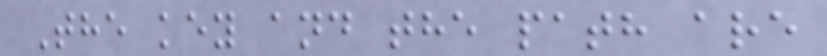The key and the path are
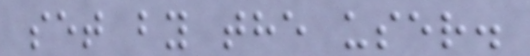set by the user.
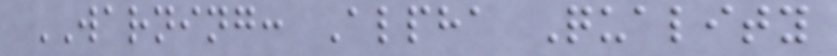WARNING: Alpha Quality
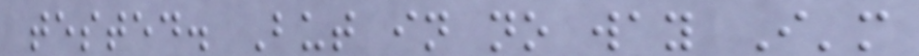tested. But in no way I'm
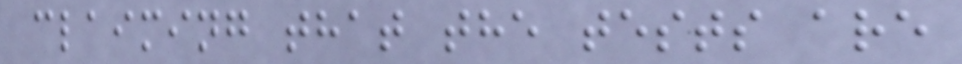claiming that the tests are
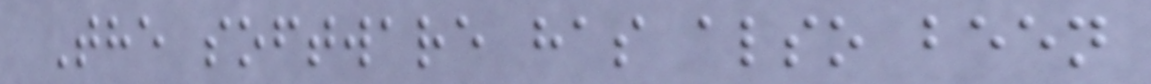The software has also been
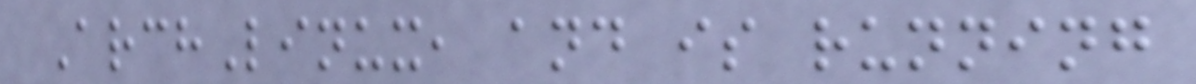ArchLinux, and is running
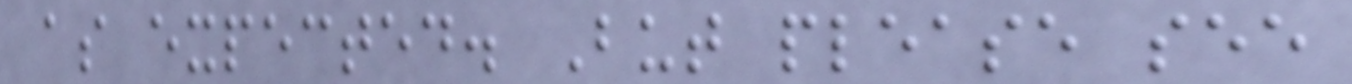as expected. But please see
